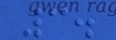3.
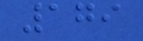179
